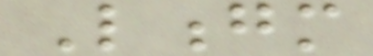Longm
